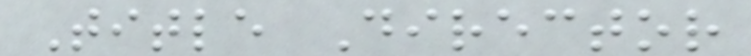Title Director
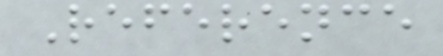Reference
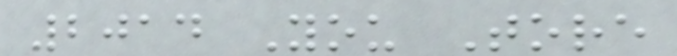2014 You Tore
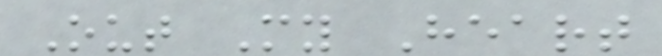Out My Heart
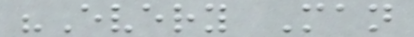"Every Man
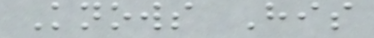Knows His
